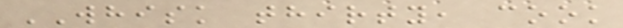WHISK thirty, cook
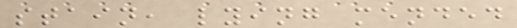stain, lying mended
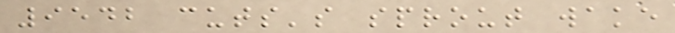9542 cuts's sprout wake
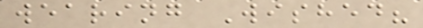wearing Wished?
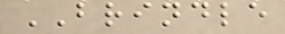BRINDLE
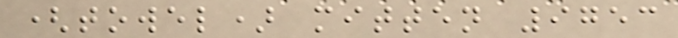(towel) mitten 9753
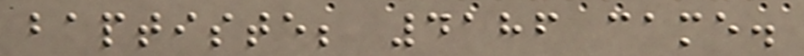baptiste; 4186 came.
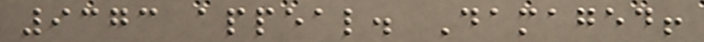9373 appeal. Damaged!
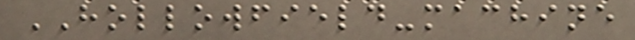HOLLOWFIELD-machine
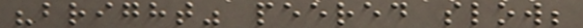"bright" peered slow;
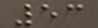53
